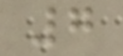7
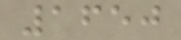1650
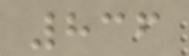836
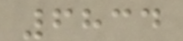6834
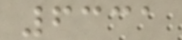6331
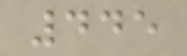445
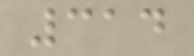314
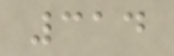314
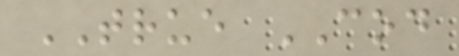TRUE COD
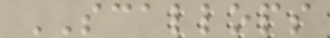SCALLOPS
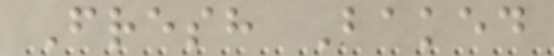Fresh Baked
